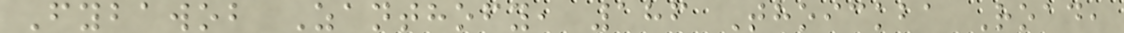Fybawob Zanthofy, 186 Thoickba Road,
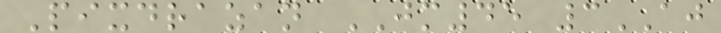Pixdrazan JM45 3AJ
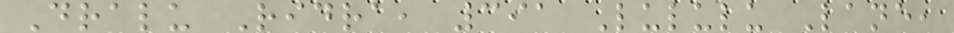Dralu Ridra, 391 Lululu Lane,
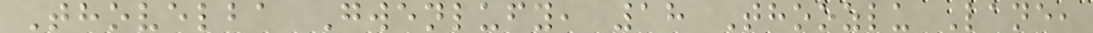Thovelba Gwenlufy, 18 Thoozlu Lane,
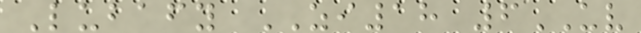Lubafy ZI18 6UV
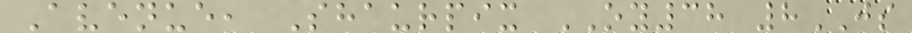Avenue, Shaurpix OY38 8JS
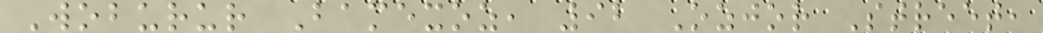Woburur Bamexoz, 92 Ozjor Street,
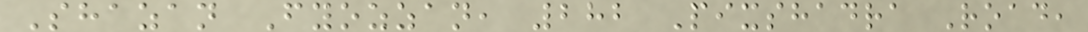Shazan Fyozzan, 282 Pixshadra Road,
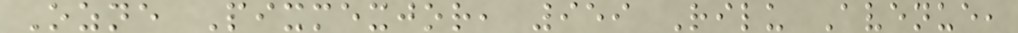Ozne Pixmexjor, 959 Rilu Avenue,
